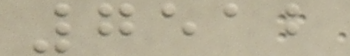7512
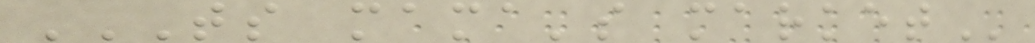TS MAMA'S MARKET
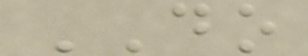DO
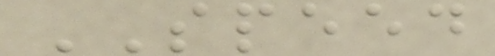SPEED
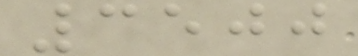3500
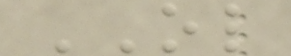OL
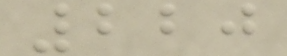220
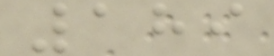189
